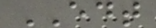EDT
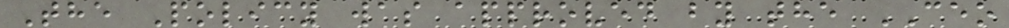The Policy was approved by the CEO
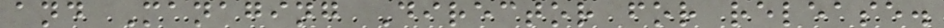and Managing Director for release.
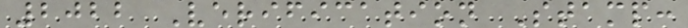2022 Verification Stamp:
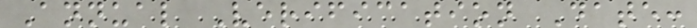Annual Verification Date:
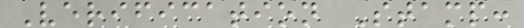Verification Stamp:
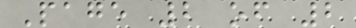Page 2 of 2
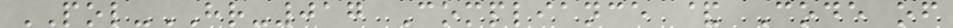POL-HR-017 Compliance & Code of
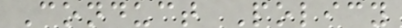Conduct Policy
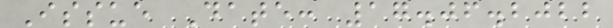Issue Date: 17.06.2022
